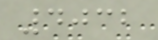4032
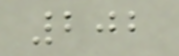202
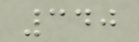340
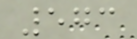573
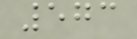573
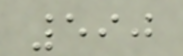590
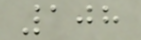108
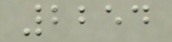2254
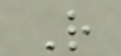R
